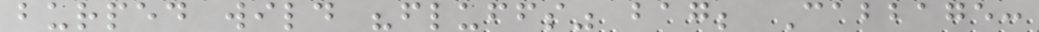burped wild "fluffs" bag; Cabbage:
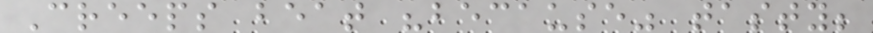Creeps beat "because" tasty;
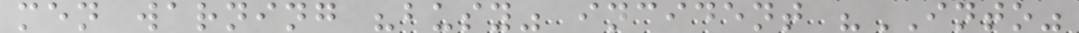men warning "busy" incident "INTO"
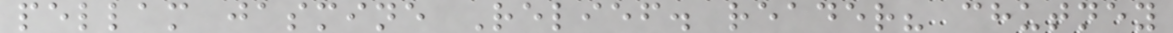pellam jasmine Relief. reader? chutney
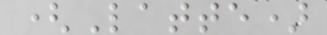(Latte)
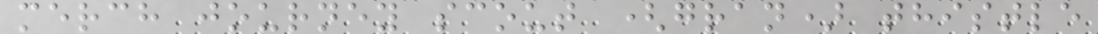merch journey scout (gran) thistle
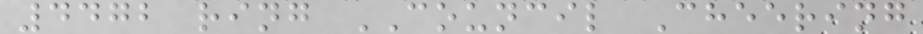4472 ring COUNCIL Cheering
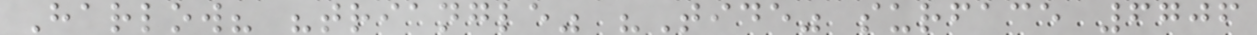Harlow? "triangle" "Tide" surface 6706
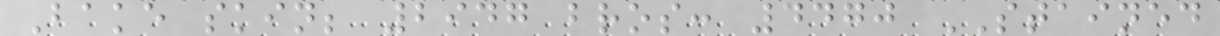Bake skin; 2947 bros: 4470 STAINED
